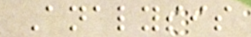Analysis
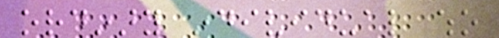ordinary individual who
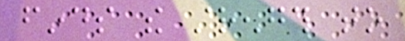finds the strength to
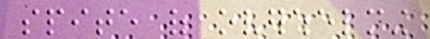spite of overwhelming
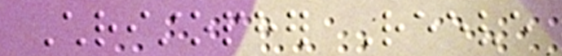Christopher Reeve
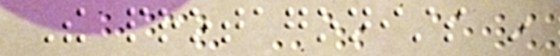The protagonists in
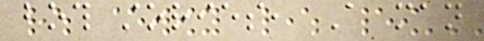both stories, A man
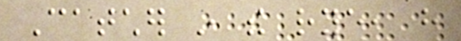Catcher in the rye, have
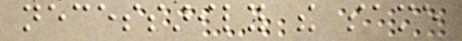necessarily the same
